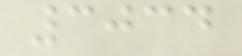3034
